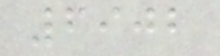6902
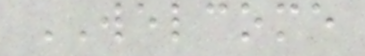WELCOME
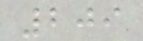209
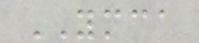YMCA
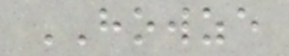HOWZE
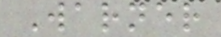Warner
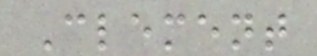Clement
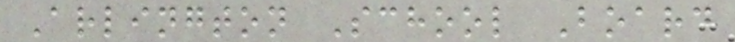Arlington School Board
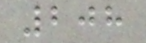208
